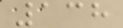138
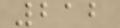212
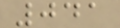041
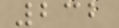232
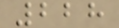228
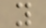y
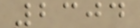2304
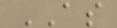AS
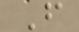F
